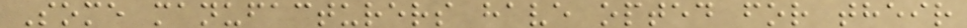Some manufacturers have opted for their
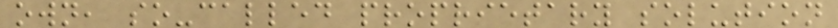own, so-called proprietary solution
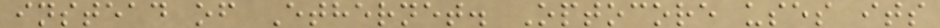instead of Ethernet. Optocore uses its
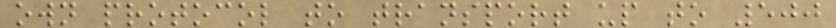own protocol to transport up to 500
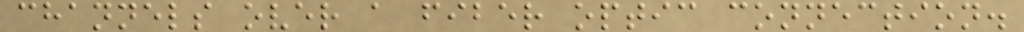channels over a fiber optic connection.
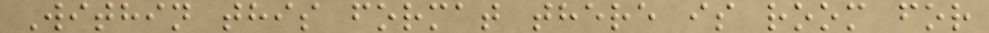Within this format there is room for
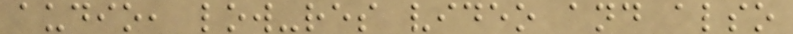audio, low-res video and also
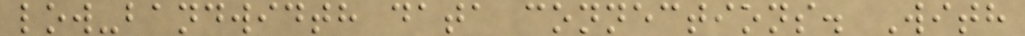low-bandwidth data connections. With
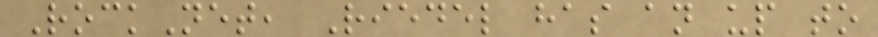RockNet, Riedel has an up to
